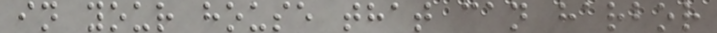in your house that can harbor
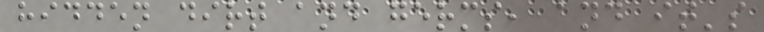hidden dirt and germs, and it's
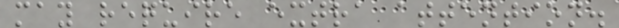may require extra attention.
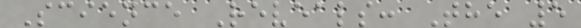Science Reveals: The 5
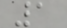1
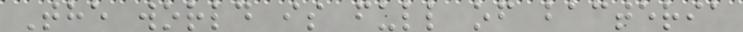The world is full of bacteria
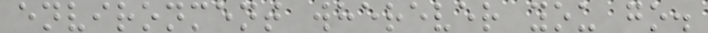environment wherever you go.
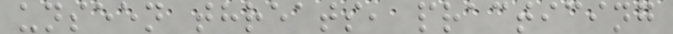unseen threats, practicing
